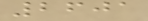2601
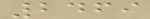2469
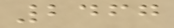2467
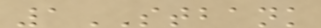1STBANK
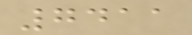7411
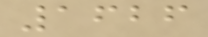1626
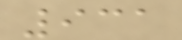931
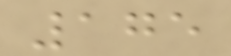175
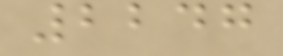2247
